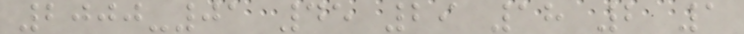2000-01 45 29 18 2 1
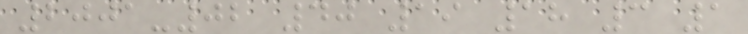2001-02 40 19 18 3 1
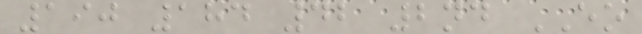190 184 42 2nd EO
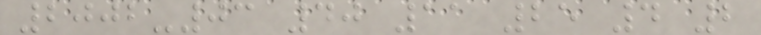2002-03 40 11 25 4 2
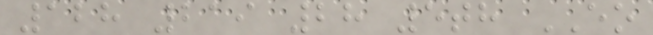128 219 28 5th EO
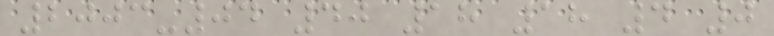2003-04 40 18 18 4 0
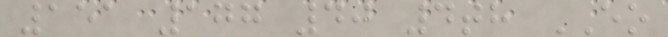151 177 40 4th EO
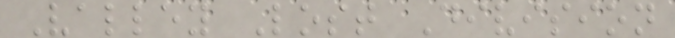Valley Lost Division
